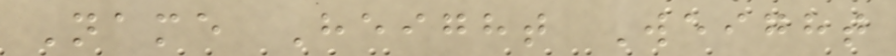Name Height Weight
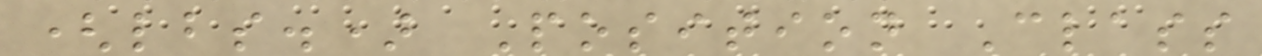(lbs.) Position Class
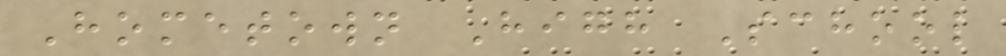Hometown High School
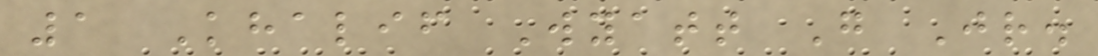1 Khalif Wyatt G Jr.
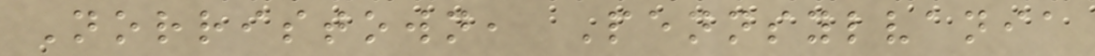Norristown, Pennsylvania
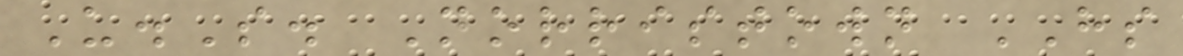U.S. Norristown HS
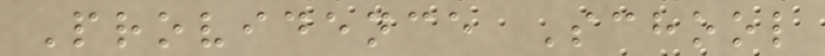Providence School
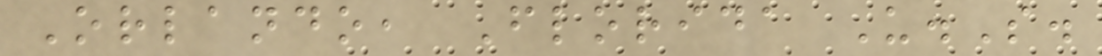Orlando, Florida U.S.
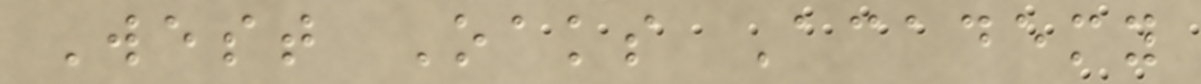West Oaks Academy
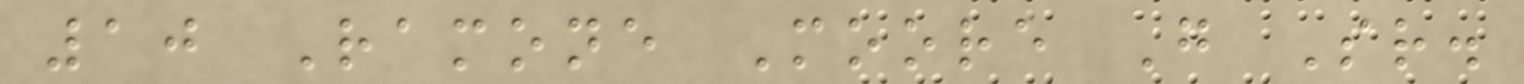10 Ramone Moore G Sr.
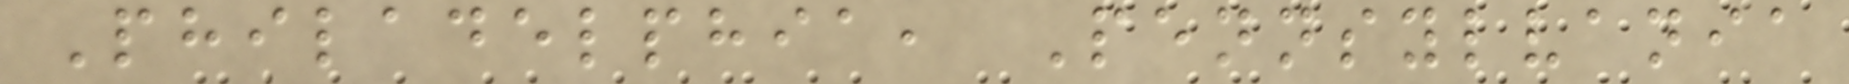Philadelphia, Pennsylvania
